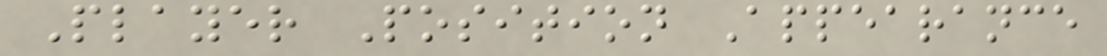Player Position Appearance
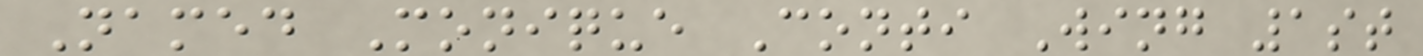Named Monique Conti Wing 1st
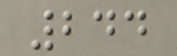244
